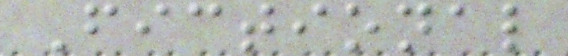Fictional
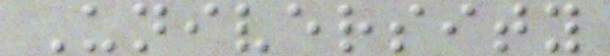University
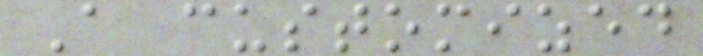A customized
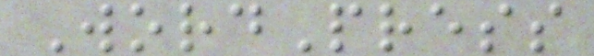WordPress
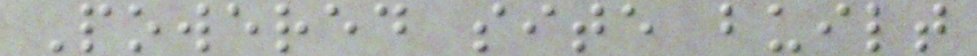Powered site built
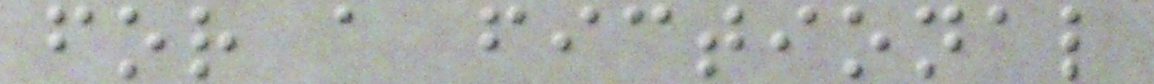for a fictional
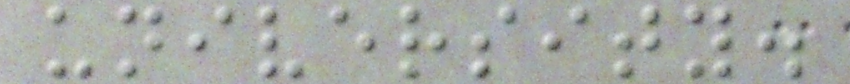university.
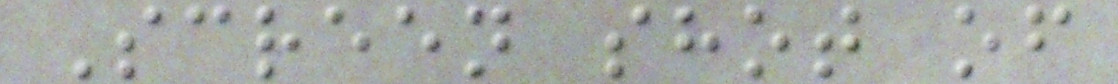Screen shot of
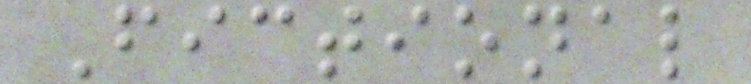Fictional
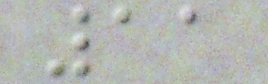11
